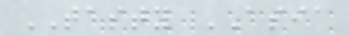TASTY ASIA
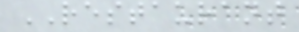RESTAURANT
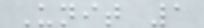Unit 1
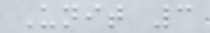Unit 3
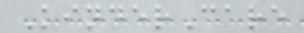KinderCare
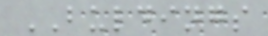BULDINGS
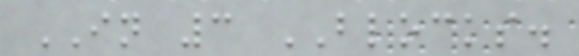IN 3 BLOCKS.
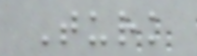Turk
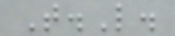T.L.
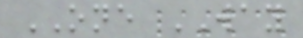ONE WAY
